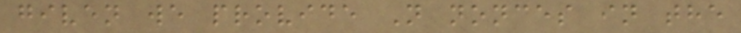given we provide N nonces in the
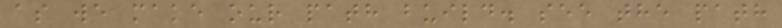as we make our path build. see the path
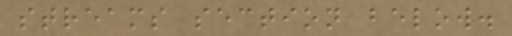streams section below.
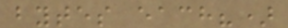bytes each?)
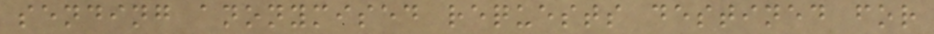sending anonymised requests destined for
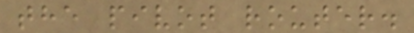the pivot router.
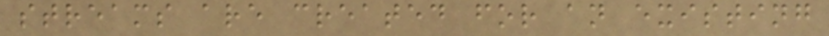streams are created for an existing
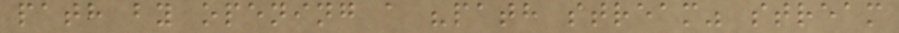path by opening a "path stream" stream
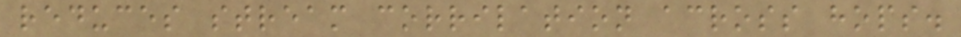reduces stream corrilation across hops.
